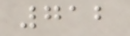712
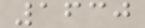1630
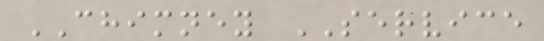CHIMNEY SERVICE
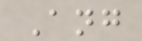Ang
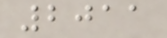2011
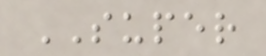SUPER
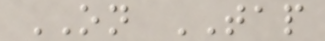ON TAP
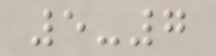5-7
